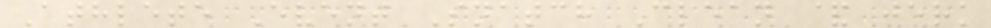Athlete Event Snatch Clean & jerk
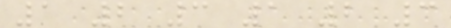1 2 3 1 2 3
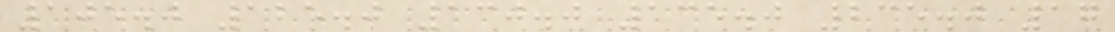105.0 125.0 130.0 135.0 235.0 17
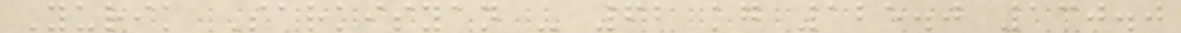Yurik Sarkisyan - 62 kg 125.0 130.0
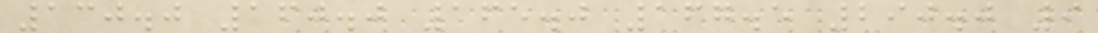130.0 160.0 165.0 167.5 290.0 9
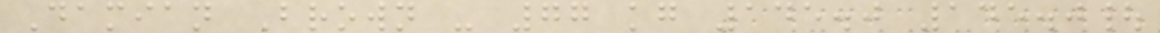Damian Brown - 77 kg 145.0 145.0|
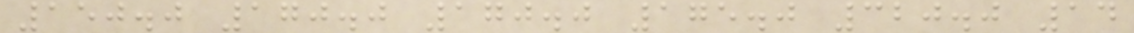150.0 170.0 170.0 175.0 320.0 14
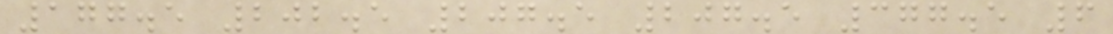177.5 202.5 207.5 207.5 377.5 6
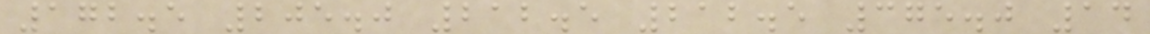172.5 205.0 212.5 212.5 375.0 14
